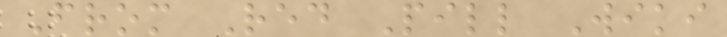From Red Pill Wiki
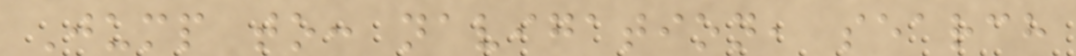Jump to: navigation, search
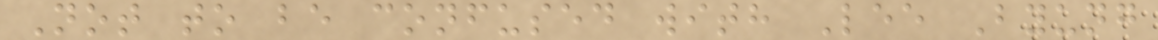Not to be confused with Lee Byung
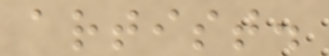artist.
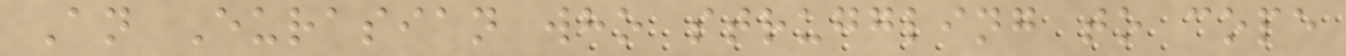An Eurasian who struggling to cope
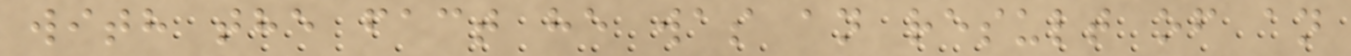with the fact he was an result of an
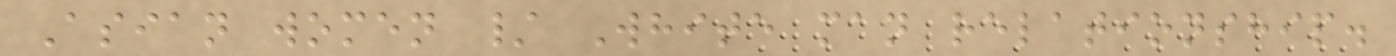Asian women / White man relationship.
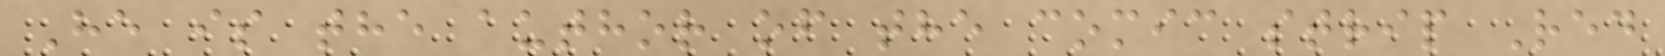He is the author of the comic strip Red
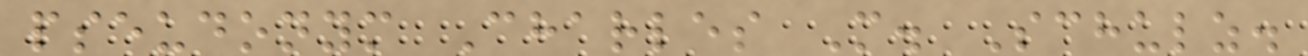pseudonym Charles M. Schulz.
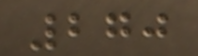270
